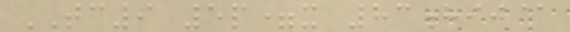TC9 5p=x 83hij@
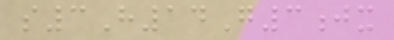s3H14G3jx
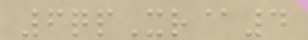6qpXr@4
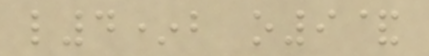l4*b o9&
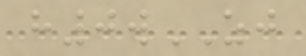h0wZJ
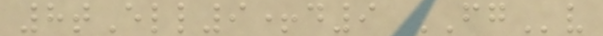8tEll9+d9 FGv
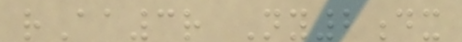rAa3r Ny2dx
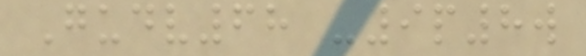Gudv68 -9p8w
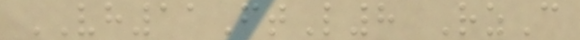VH11FtL8 RzC
